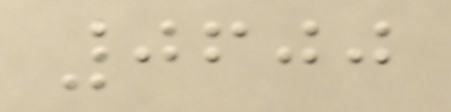0600
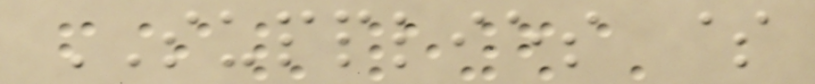SUPPLIES $
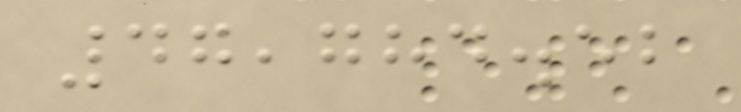47,784.52
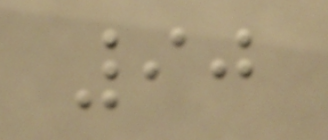90
